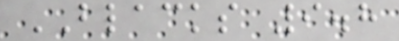BLACKS 9.8
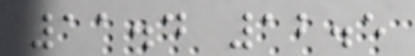11.4 12.5
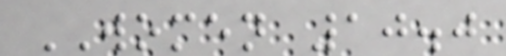WOMEN 10.0
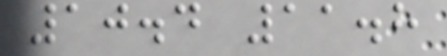10.4 11.8
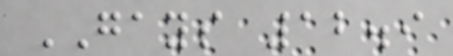GAYS 12.9
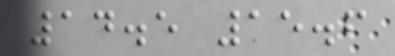14.5 15.6
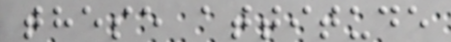these attitude
